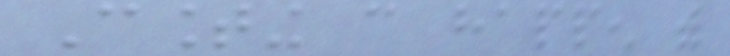Counting can happen with
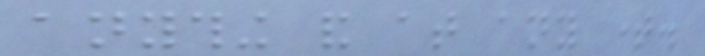anything and at any time.
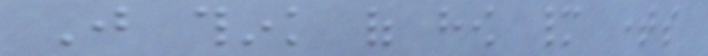Just think of how many times
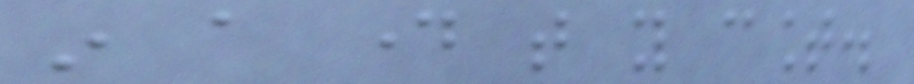in a day that you count.
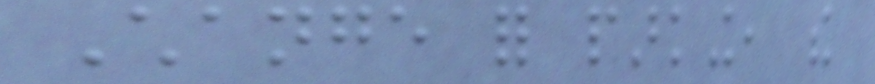Change for parking, the
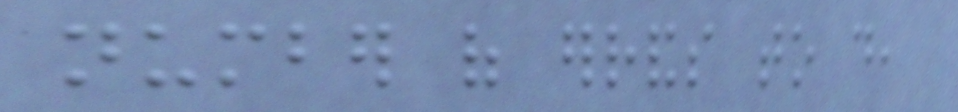number of errands to do,
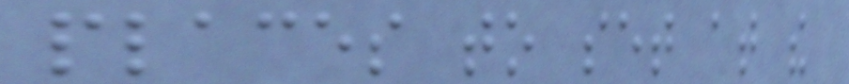places to set at the
